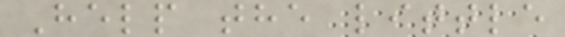Help the little
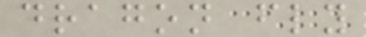dragon fly
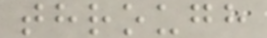through
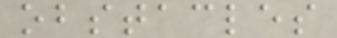obstacles
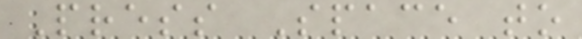Press Space to
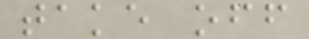take off
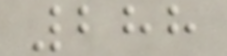288
